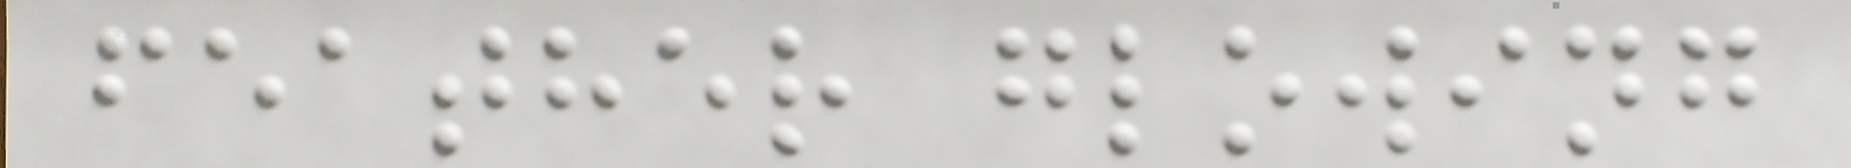feather glowing
